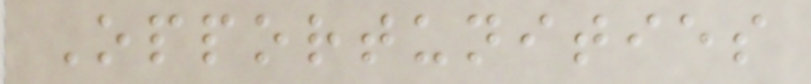Opportunities
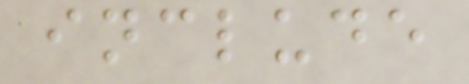include
